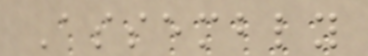Assembly
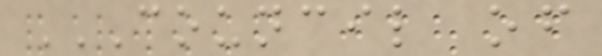COUNCIL OF
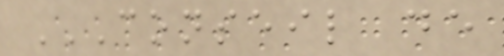CONSEIL DE
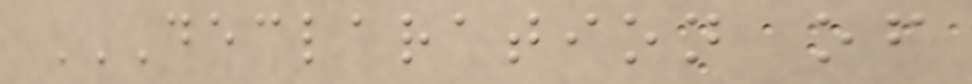DECLARATION OF
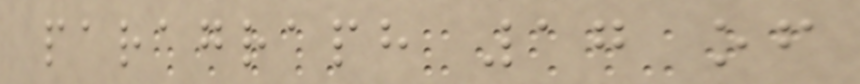paragraph 17 of
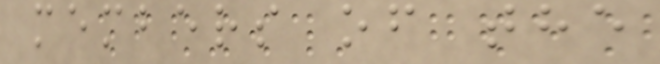members of the
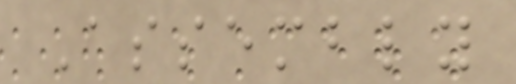Assembly
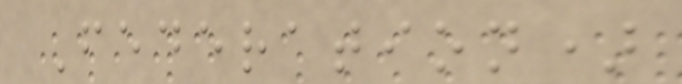Federation)
